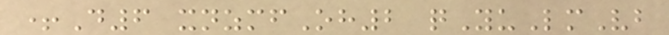+D6 xnzmfOh2 qYuLmVb
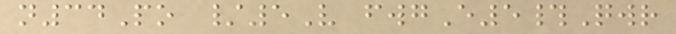n34Po /5V fwgE5#Qwr
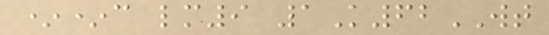**c lm9 1K62WT
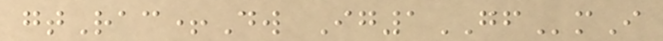gtRac+Dw Ig1GFmI
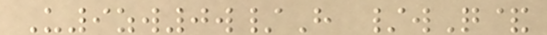U9zw0w/H /wQ&
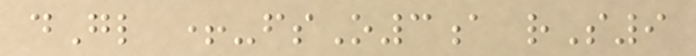dGl +-fsO3a rS9
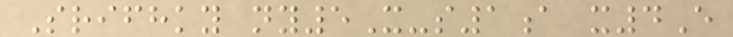Srifhky ny5X-s1a x4E
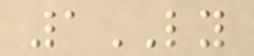1LY
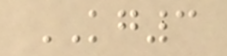KG3
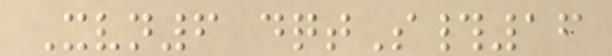Xvn6 dqtS#16
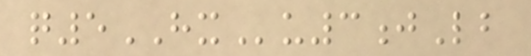q5HXu3jLb
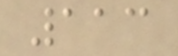113
